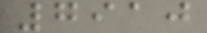7910
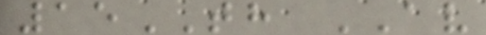15TH AV
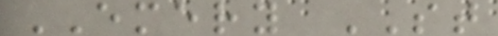EMERY ST
